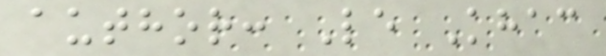author: Le Khac
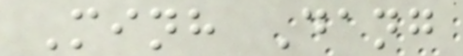Minh Dang
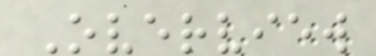Overview
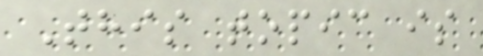This topic is
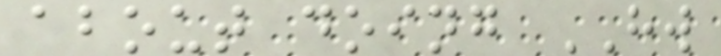about doing HW
